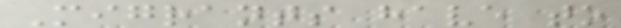Migrants have to
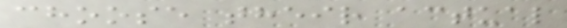choose their actual
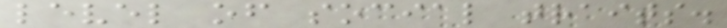level of social traits.
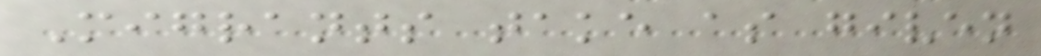Migrants take as given
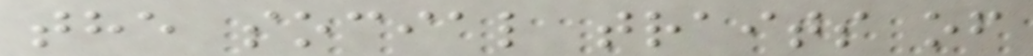the social traits of
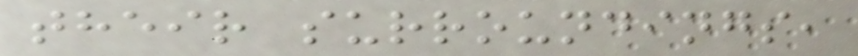their surroundings,
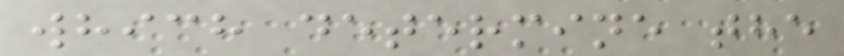which determine the
